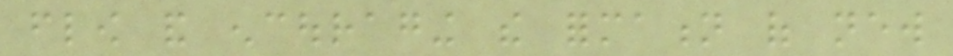flow and encouraging the formation of new
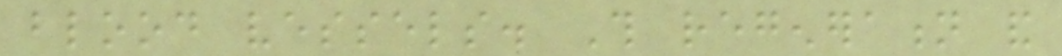blood vessels. This regeneration and
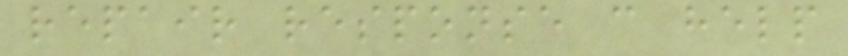repair response can help
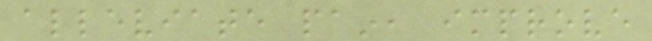alleviate pain, improve
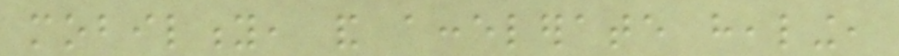mobility, and accelerate healing,
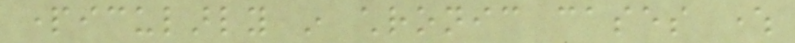particularly in chronic cases where
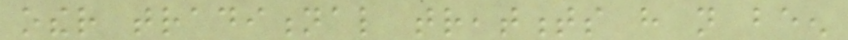other traditional treatments have not been
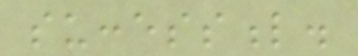successful.
